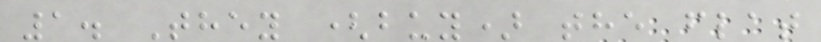1. They (buy) the flat
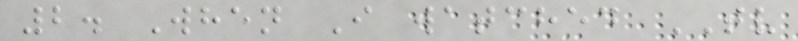2. When I watched TV
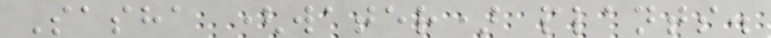Sasha (water) plants.
